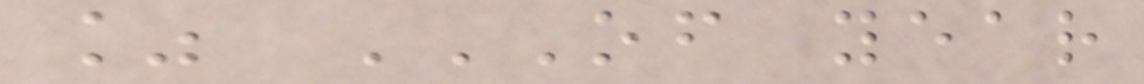% OF YEAR
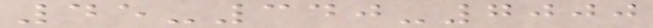45-340-7000
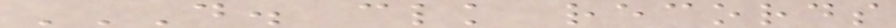D. CLK RECORDS
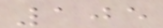105
